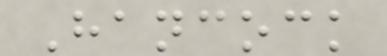Hancock
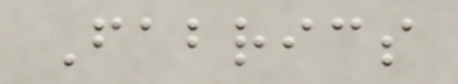Fabrics
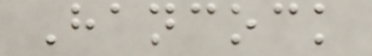Hancock
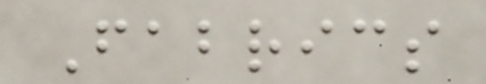Fabrics
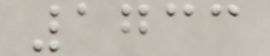1733
